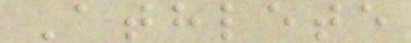Athlete
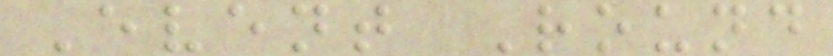Event Round
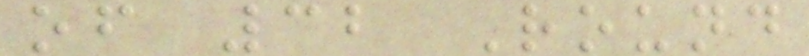of 32 Round
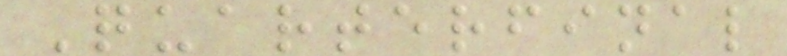Quarterfinal
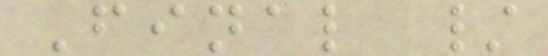Final /
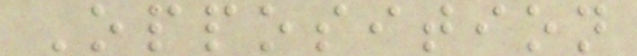Opposition
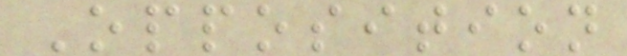Opposition
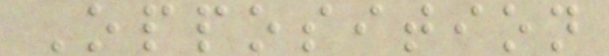Opposition
